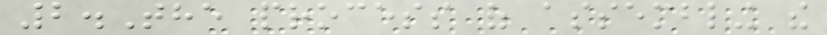2.The process of assembling the
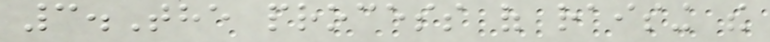3.The process of raising the
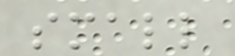small
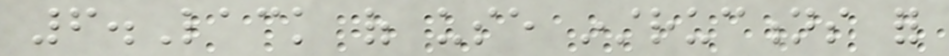6.Lack of use instructions for
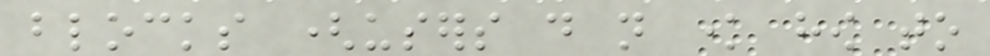blocks (users do not know how to
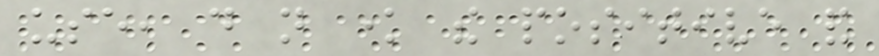use, do not know the positive and
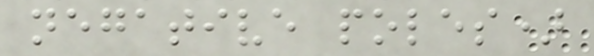negative poles)
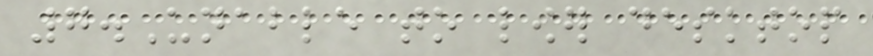7.Unable to lower desktop
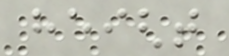height
